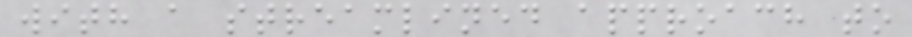with a streamlined approach to
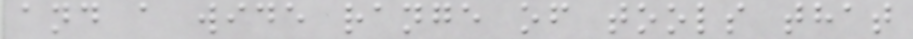and a wide range of tools that
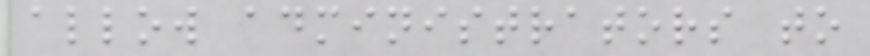allow administrators to
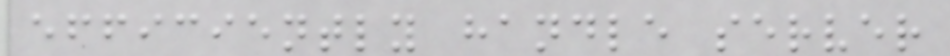efficiently handle server
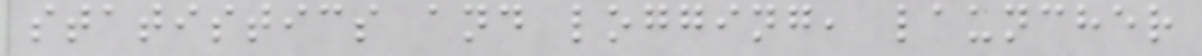statistics and logging, launcher
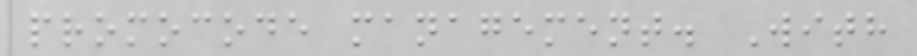promocode management. With
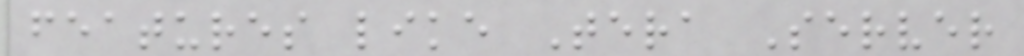features like Tera Server
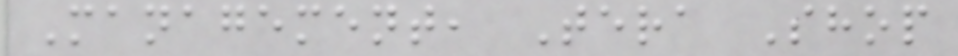Management, Tera Shop
